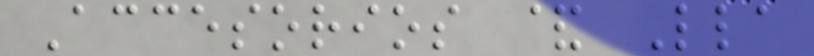Accesorios & Lla
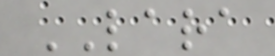LARA
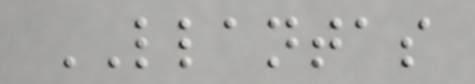LLANTAS
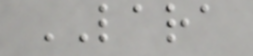LARA
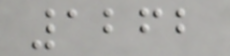1262
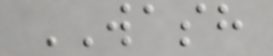WASH
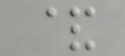&
